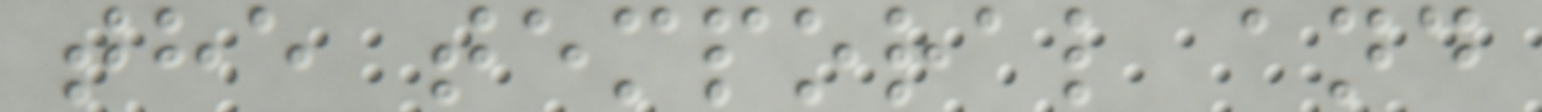the temporal and
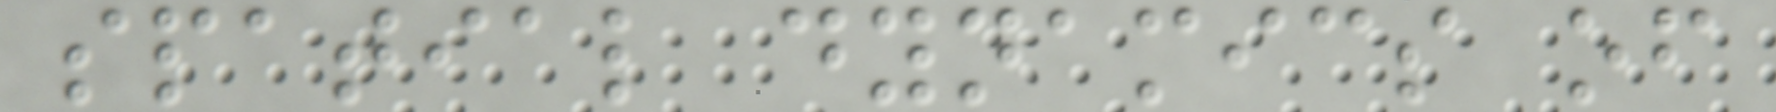spatial dynamics of
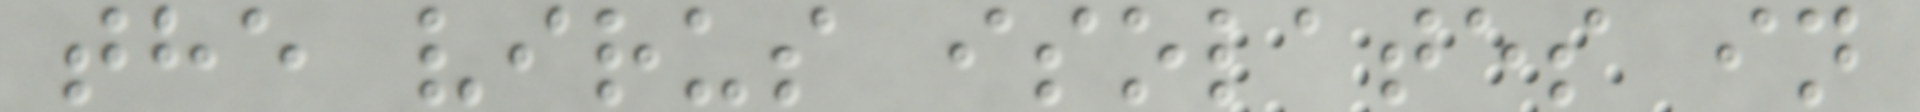the virus isolates in
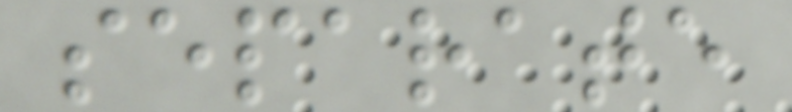separate
